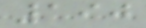190
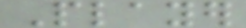Player
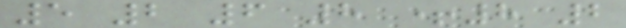5 2 6 8 +8 2
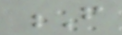F
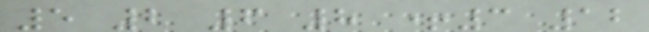5 2 6 8 +3 12
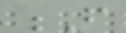F
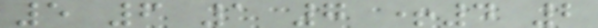5 6 1 7 +4 2
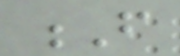F
